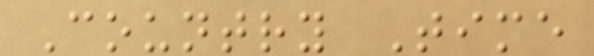Country Time
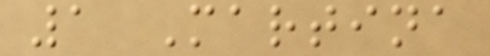1 Martina
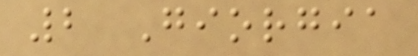2 Giorgia
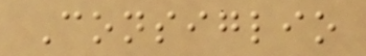Consiglio
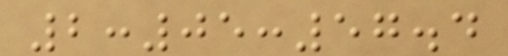2:05:57.4
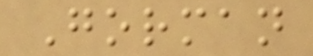Gorman
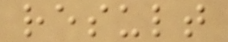result
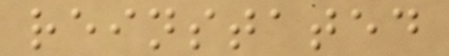reinstated
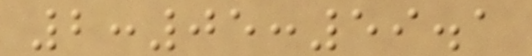2:05:59.1
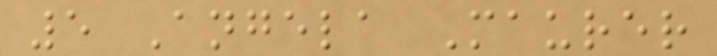5 Angela Maurer
